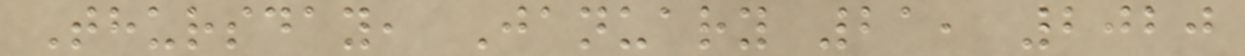Thursday, January 21, 2020
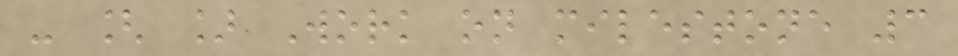- [ ] Work on milestone 3
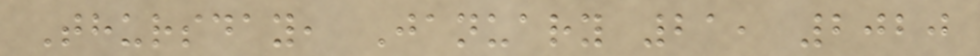Thursday, January 21, 2020
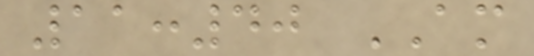11:40 AM
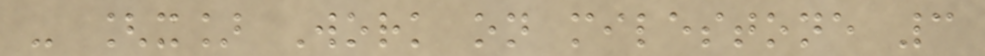- [x] Work on milestone 3
